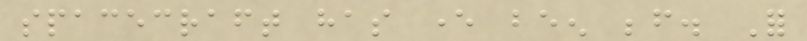spacecraft has ever been before. For
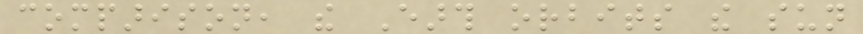comparison, the Earth orbits the sun
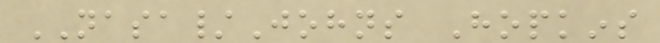NASA/Johns Hopkins
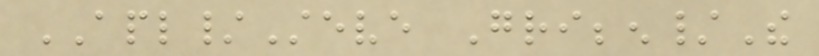APL/Steve Gribben/The
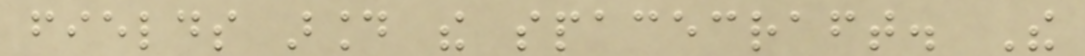fields around the spacecraft. The
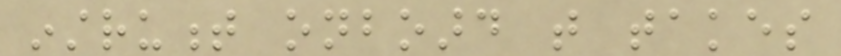instrument onboard that takes
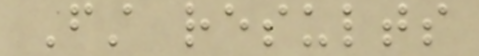First results
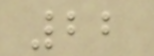22
